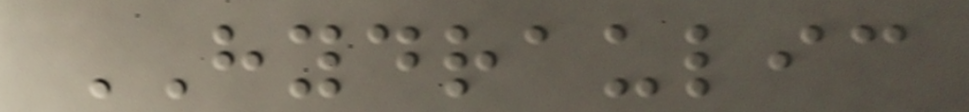HYDRAULIC
